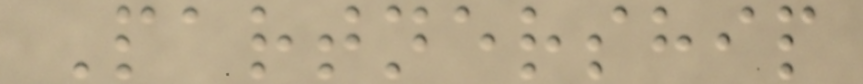Partnership
